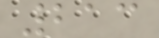213
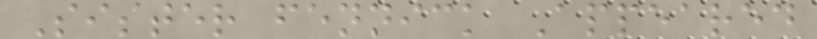Sister fennick Appeared
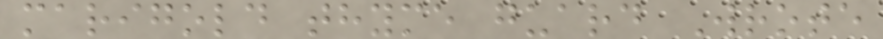marigold thyme guard Wrote
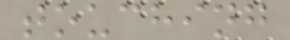touching
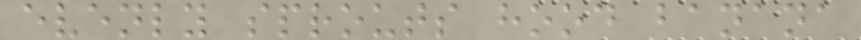evenly sprouts hood banana
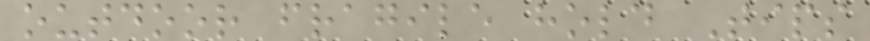outdoor fragile hold Tips
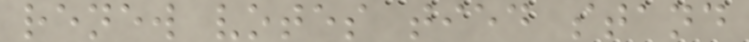renew votes tied stand
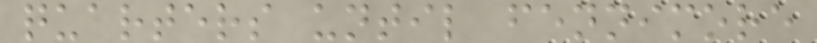quarters until fennimore
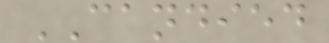CANDIED
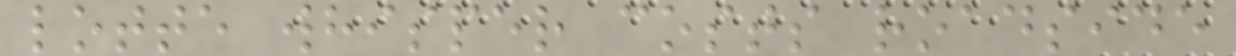lotte whisper costs roadside
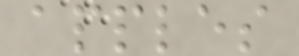apples
